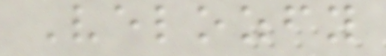Velozfy
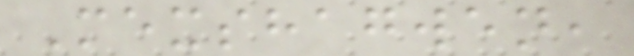Mexshagwen,
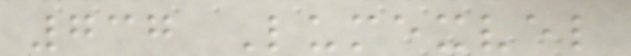737 Lumexvel
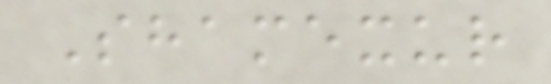Shamexur
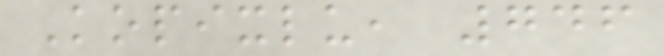Kopixlu, 746
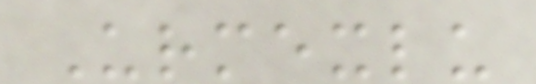Urmexlu
